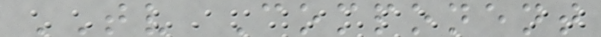TV Component
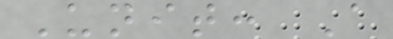Unit: A
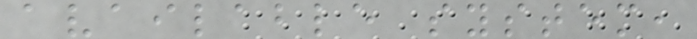available system,
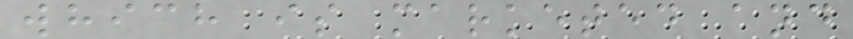which is marketed and
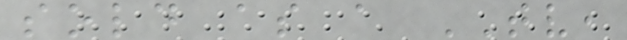sold as a TV,
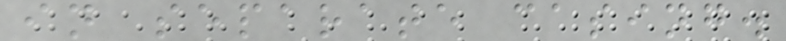in separate casing.
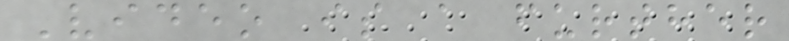Video is a further
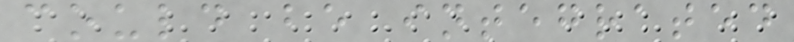could be integrated
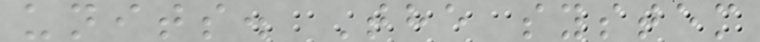units. The system
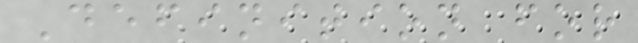Definition for
